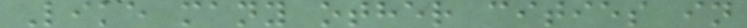Like many other cities in
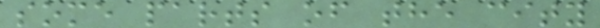some parts of the city
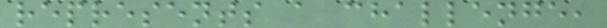represents a challenge,
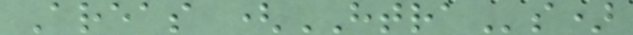Areas (HTRAs)
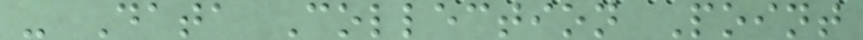- Data Collection Point
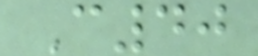C40
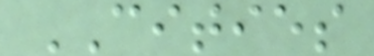CITIES
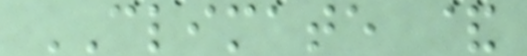CLIMATE &
